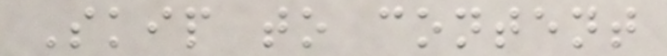Skip to content
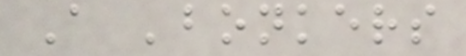A 'bonkers
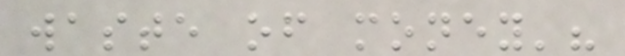waste of money'?
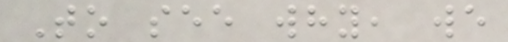To see why, we
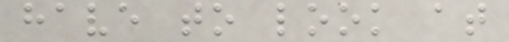have to look at
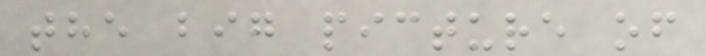the big picture of
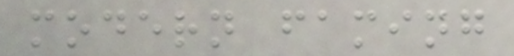modern faming
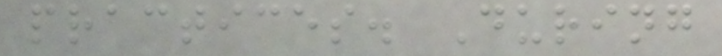practices. During
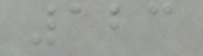123
